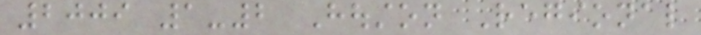2009 1-2 Houston Regional
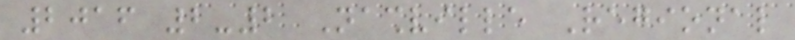2016 2-2 Nashville Regional
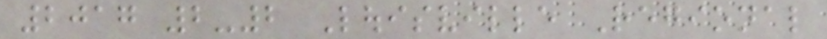2017 2-2 Louisville Regional
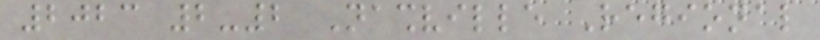2023 2-2 Nashville Regional
